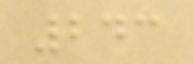243
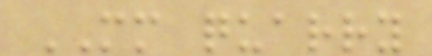MM quarry
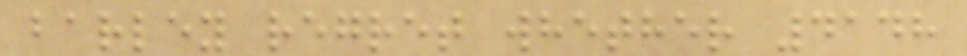barley regret whether 4148
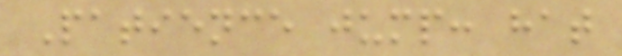Patience jump: hat
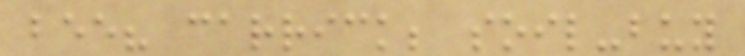bee? carrick; soil-buy
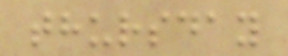thursday
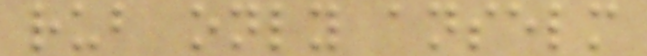rub only anselm
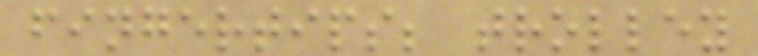fingertips; trolley
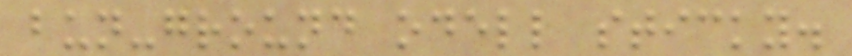bun-ground odell sticky.
